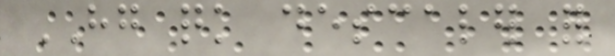HG quick descaler for
